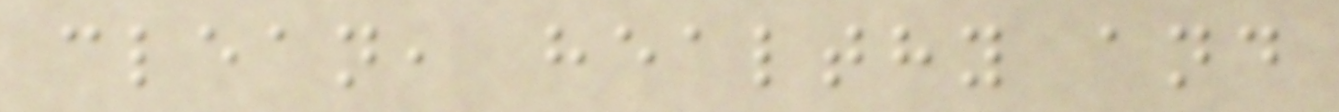clean, healthy and
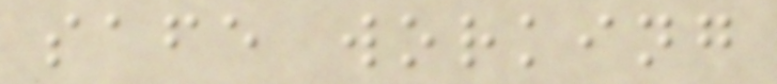safe working
